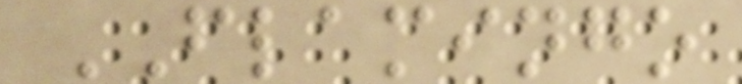FLAMINGO
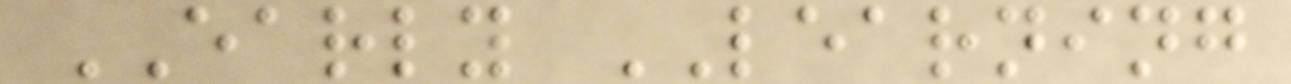EARLY LEARNING
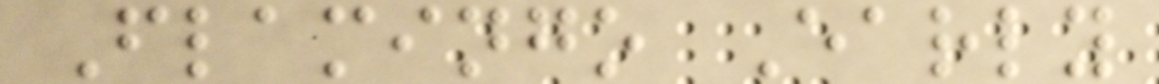Flamingo Early
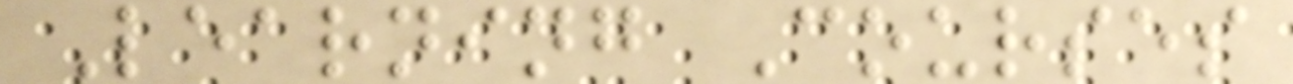Learning Courses
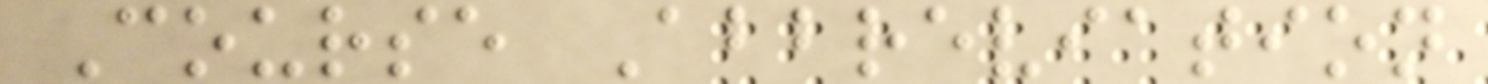Course Abbreviation
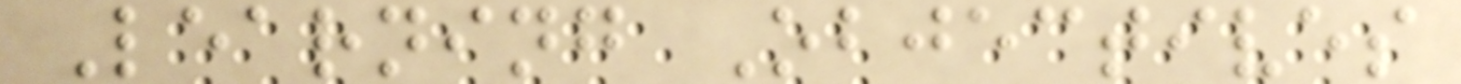Learning Objectives
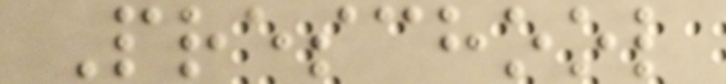Preschool
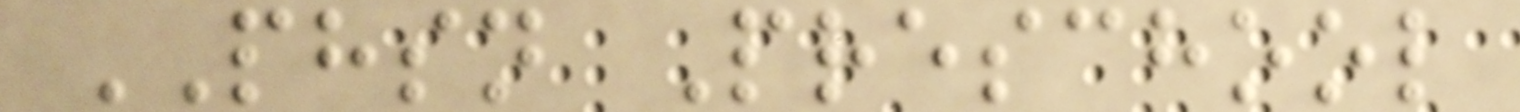PHSN Preschool
